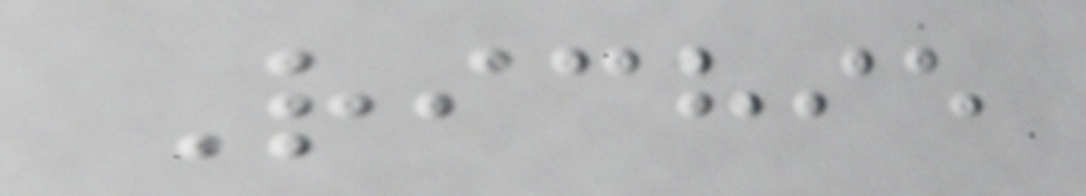Richie
